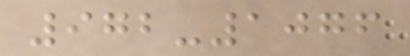972-1076
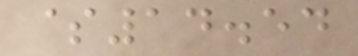$14.54
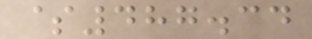$487.34
